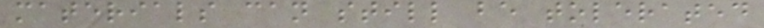materials can still be tolerated
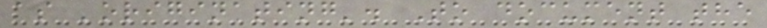as 'originating'. To document the
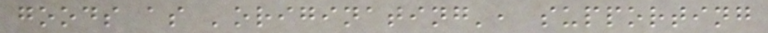goods as 'originating', supporting
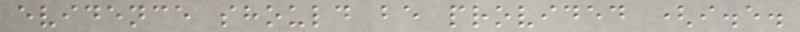evidence should be provided (i.e.
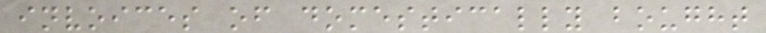invoices of domestically bought
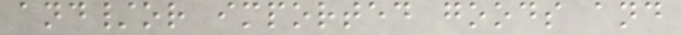and/or imported goods and
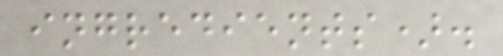ingredients).
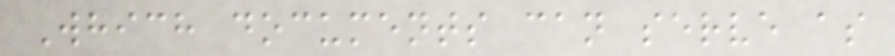Which documents can serve as
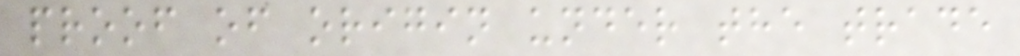proof of origin under the trade
